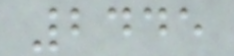2445
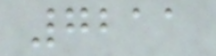7211
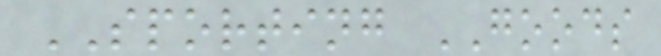SPORTING GOODS
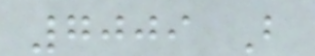7009 B
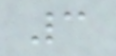3
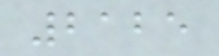2125
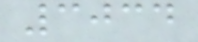3034
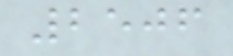2506
